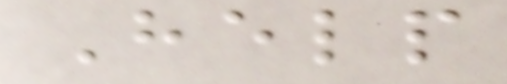Help
